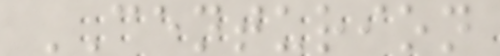CENTURION
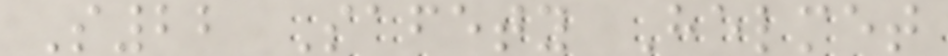S22 Safety Helmet
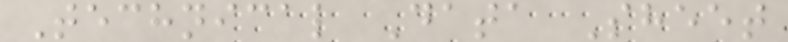Technical Data Sheet
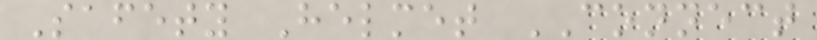Safety Helmet CONNECT
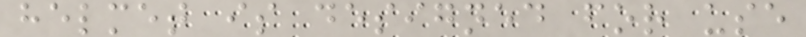helmet is designed for use
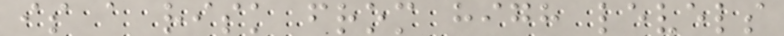is a risk from high levels
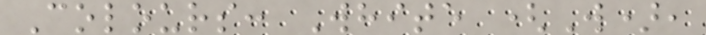Colours: White (W),
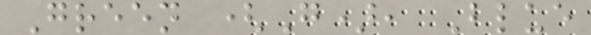Green (G), Blue
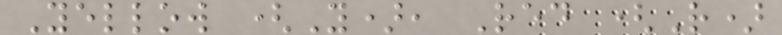Yellow (Y), Red (R)
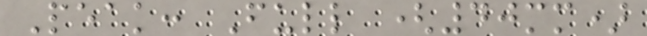Peak: Full (40mm)
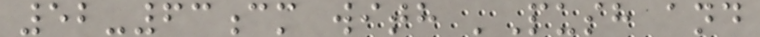52-63cm with 'Push and
